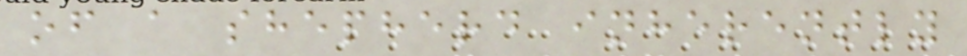of a shepherd inherently
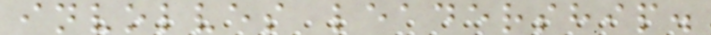involves leadership.
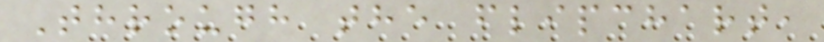Through the flipchart,
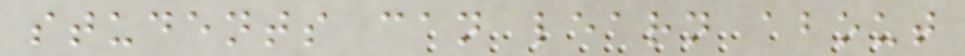students can learn about
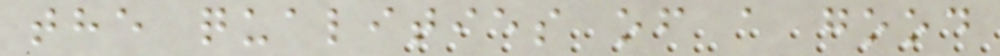the qualities of a good
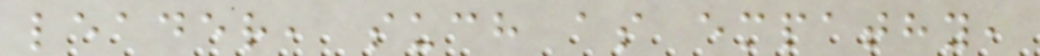leader, such as empathy,
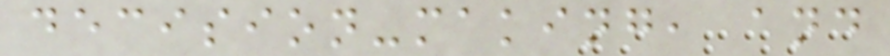decision-making, and
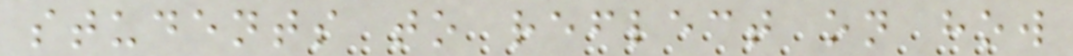students to reflect on how
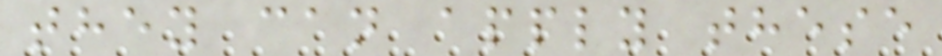they can apply these
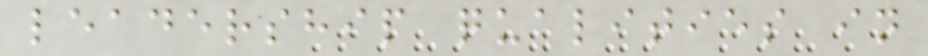leadership qualities in
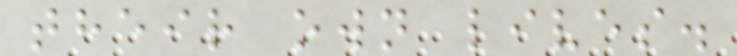their own lives.
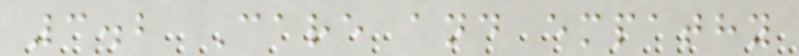3.2 Care and empathy
